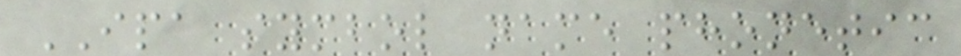IPA symbol name phonetic
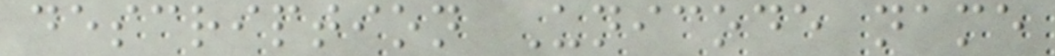description Unicode name
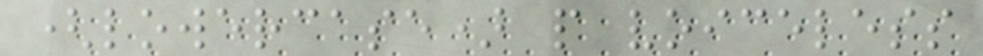(lowercase) p voiceless
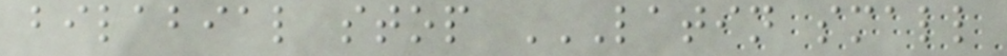bilabial stop LATIN SMALL
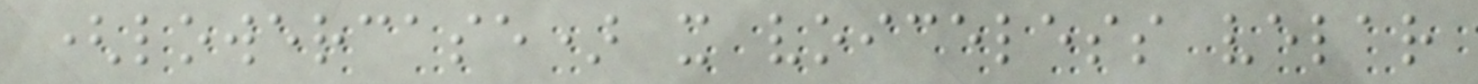(lowercase) x voiceless velar
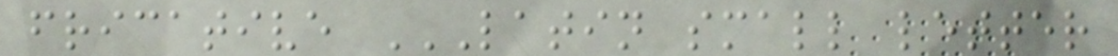fricative LATIN SMALL LETTER
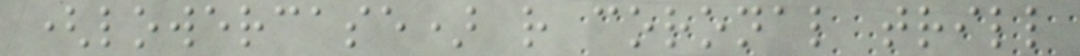(lowercase) r coronal trill
